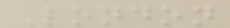London
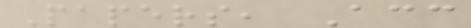Papers, Acc
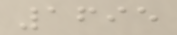1695
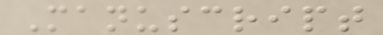Manuscript
